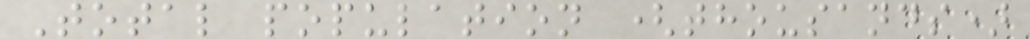Total population (thousands)
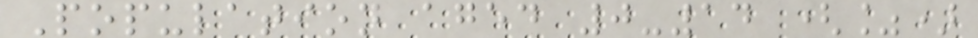Population aged 0-14 (%)
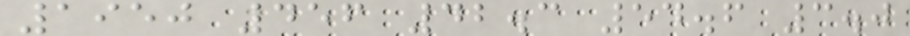1950 456 42.3 54.6 3.0
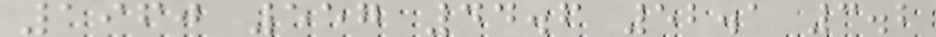1960 557 44.6 52.1 3.2
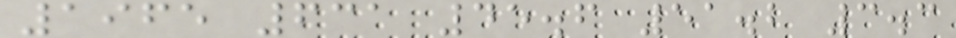1965 631 45.6 51.2 3.3
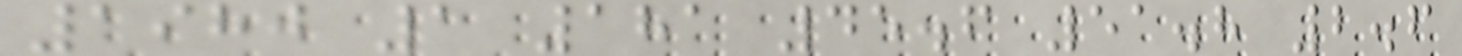1980 1 181 45.6 51.8 2.6
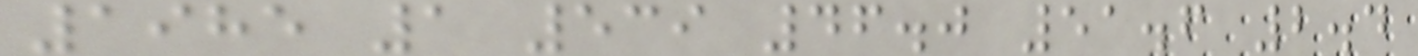1985 1 539 46.0 51.6 2.4
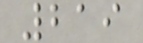219
